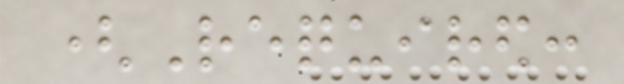(Required:
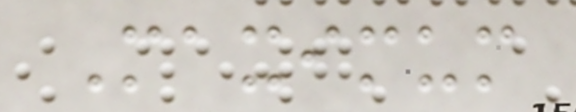Maximum
